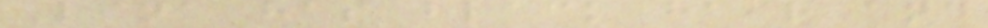Lina has black hair and
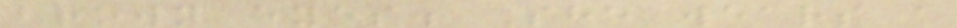brown eyes. She wears a
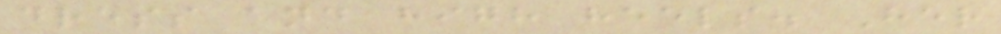dress and high heels. Her
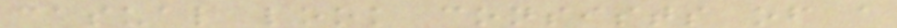casual look consists of a
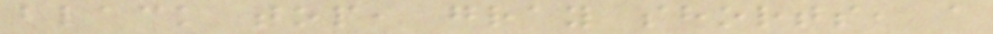black top, gray shorts, a
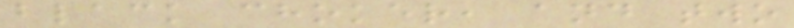black choker, and two
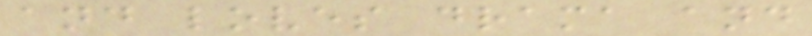and loves drama and
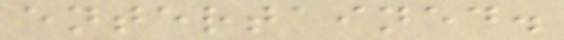entertained.
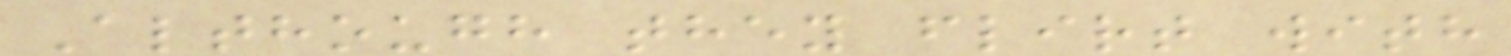Although they flirt with
